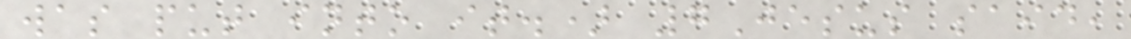was put into it.) 7Jesus said,
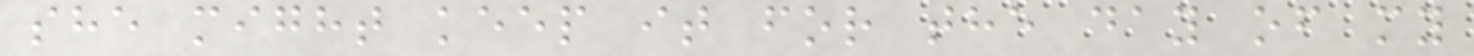she might keep it for the day of my
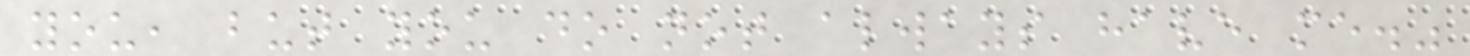you, but you do not always have me."
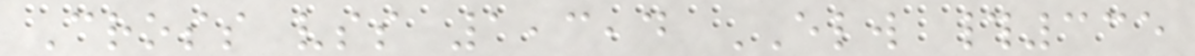Cross vss 1,3,4 ELW #335
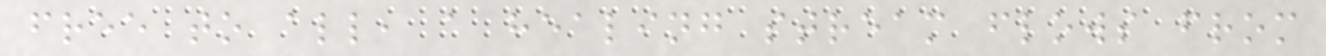free to all, a healing stream flows from
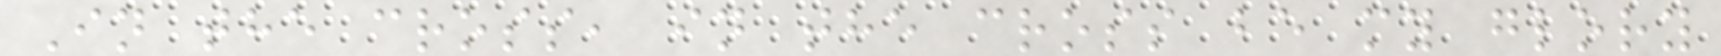In the cross, in the cross be my glory
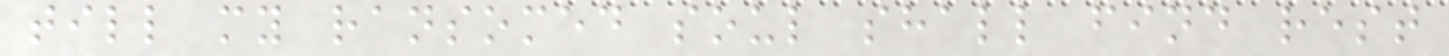till my ransomed soul shall find rest
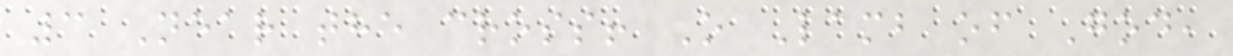3 Near the cross! O Lamb of God,
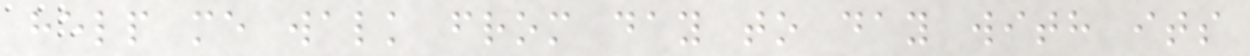help me walk from day to day with its
